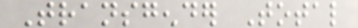Transgender Total
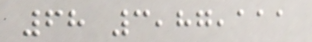68 3,87,111
